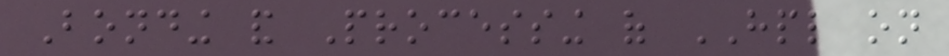Bonding and Processing of HPL on
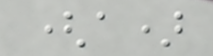(a)
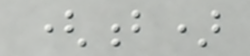(b)
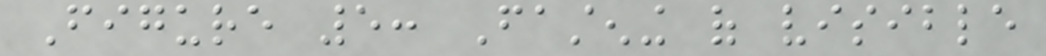Figure 5: Fastening of visible
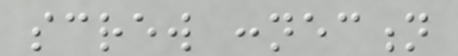screw connection
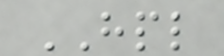HPL
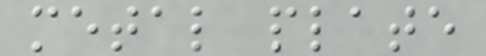metal plate
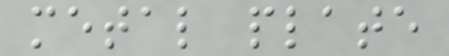metal plate
